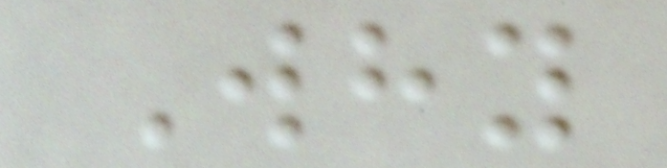Why
